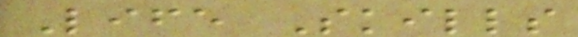Life Skills
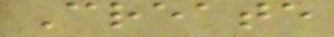Create
